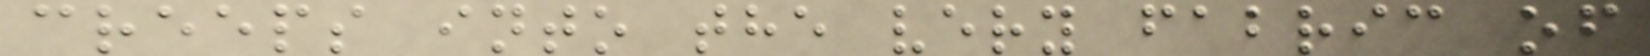creeps into the very fabric of
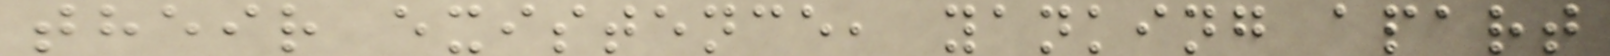their existence, yanking apart
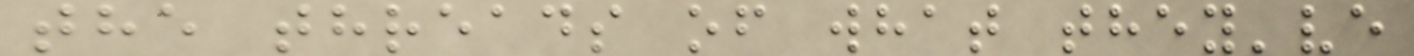the threads of what they've
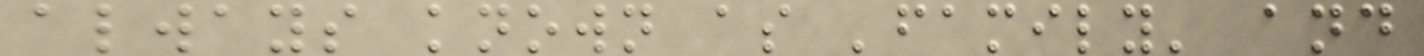always known as 'family' and
